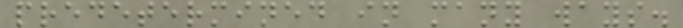predetermined in many ways.
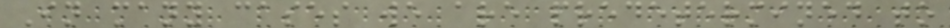In many cases we are predetermined to
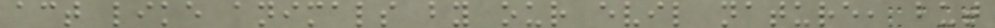act like animals by our evil nature, but
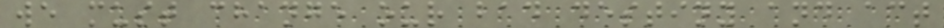we must change our bad destiny and act
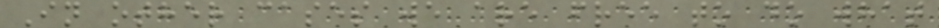In other cases we are free to do what
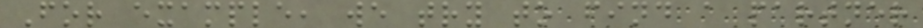For example, we try to find a partner
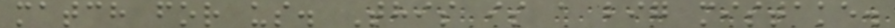match for us. This is a big mistake.
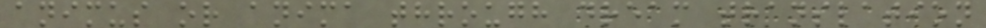animus or anima through dream translation
